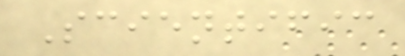Scientific
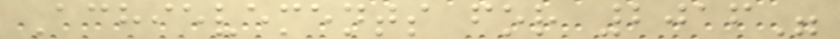Achievements for 2016"
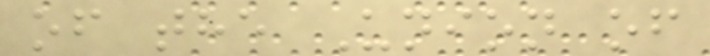of the Union of
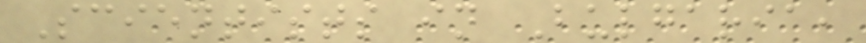Scientists in Bulgaria,
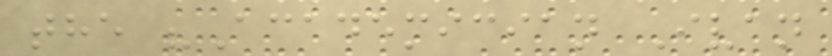the "Academician Ivan
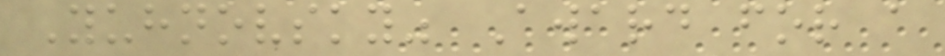Yuhnovsky" Award for a
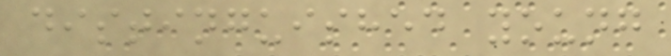distinguished young
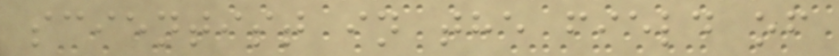scientist in the field of
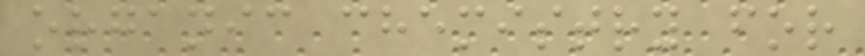organic chemistry for
